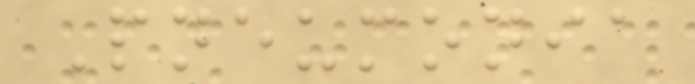Pneumonia
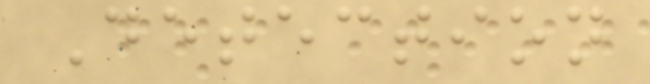Detection
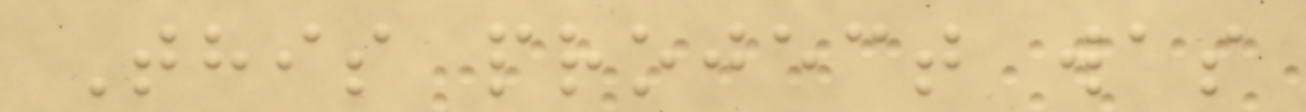This project was
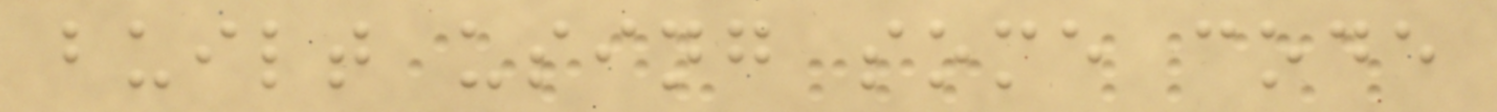built using some code
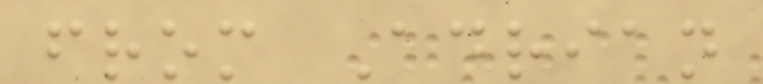from Adrian
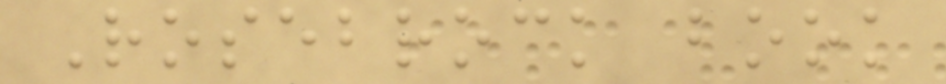Rosebrock book
